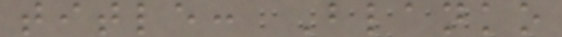title: Blanko
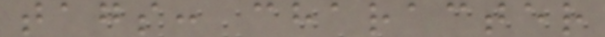tags: character
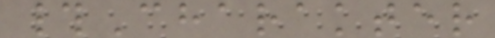#Charakter
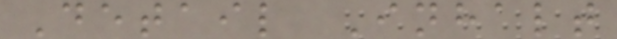Detail Inhalt
